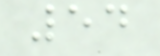54
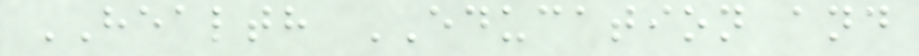HEALTH EDUCATION and
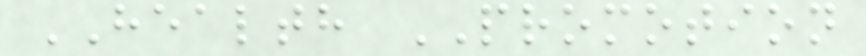HEALTH PROMOTION
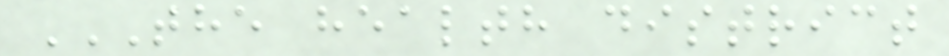THE HEALTH DISTRICT
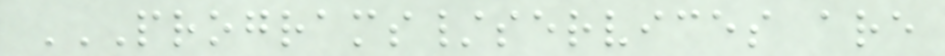PROGRAMS/SERVICES ARE
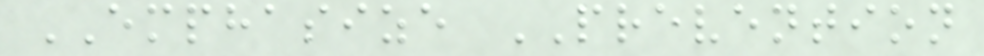EMPHASIZE PREVENTION
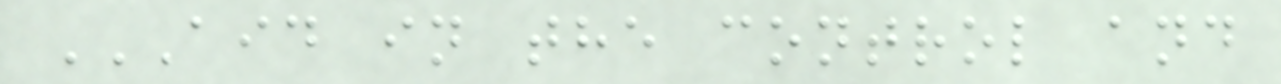AID IN THE CONTROL AND
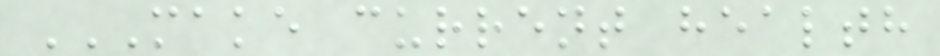MAKE CURRENT HEALTH
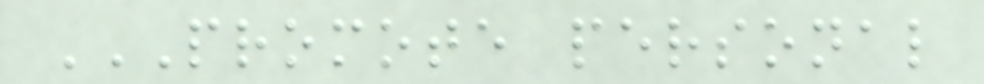PROMOTE PERSONAL
